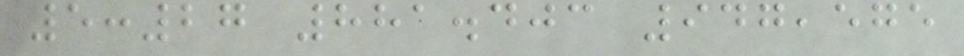5:27 881.403 947,575
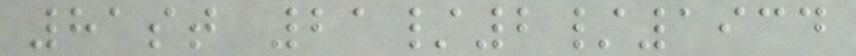81st 21/2/1934
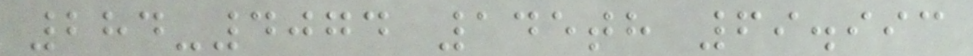284-4074 145th 69.993
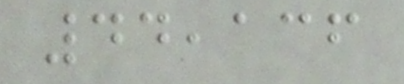44,136
